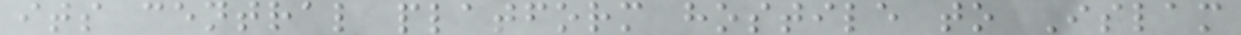its central platform hostile to Islam
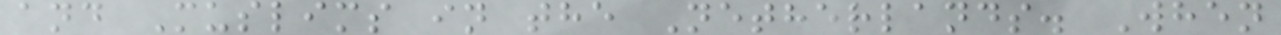and Muslims in the Netherlands. When
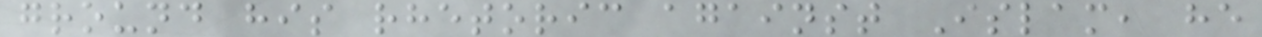ground his rhetoric against Islam, he
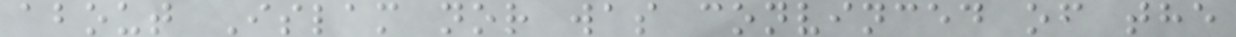about Islam nor was convinced of the
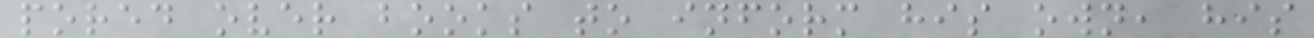pored over books to inform his own, his
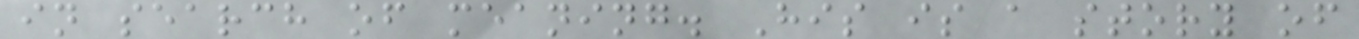in search of meaning. His is a story of
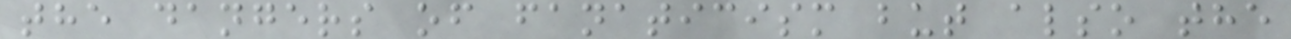the dangers of fanaticism but also the
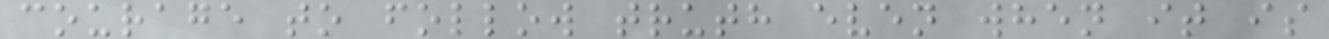courage to follow truth even when it is
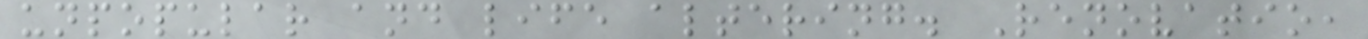unpopular and life altering. Renovatio,
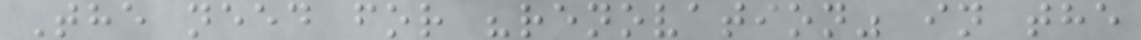The need for "renovation" in the
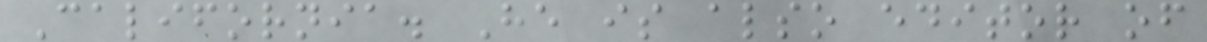California. He is also editor of
